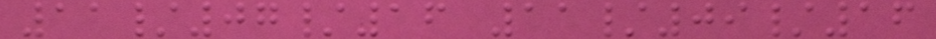11/07/16 11/09/16
